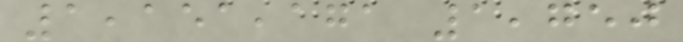1,151,171 1,750
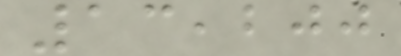13,200
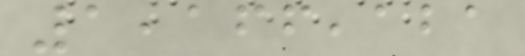1,166,121
